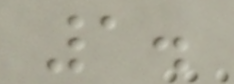1.
